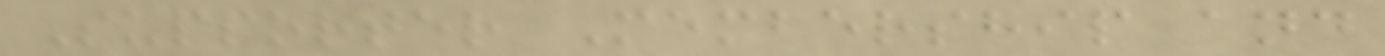Supporter Membership and
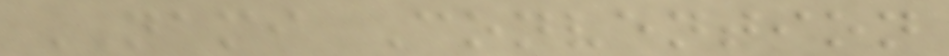NAMI Convention
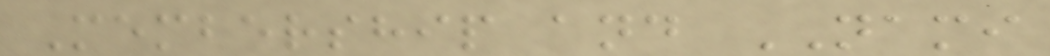Membership and NAMI
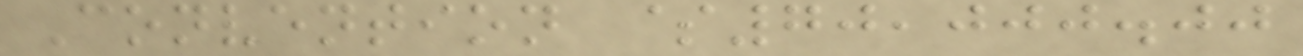Convention $70,000.00
